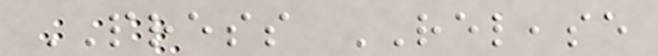PRESS RELEASE
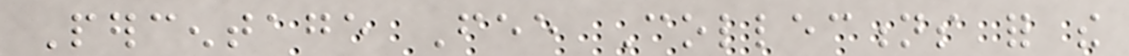Percentage Fee Collections for the
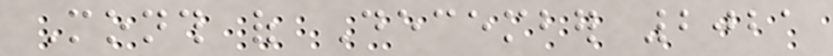Month of December 2021
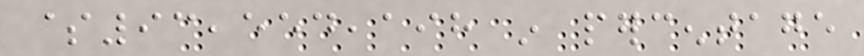$93,554,198 in percentage
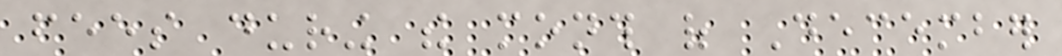fees during the month of December
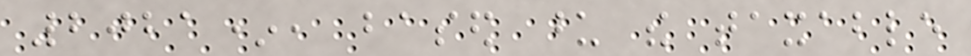2021*, based upon the taxable
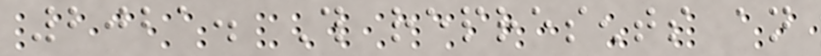2021. This represents an
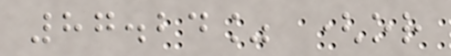87.24% (or
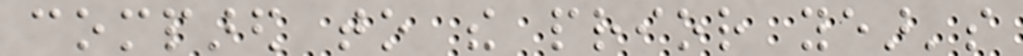compared to the prior year's
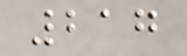217
